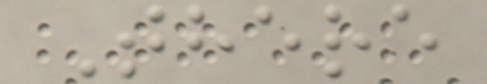There
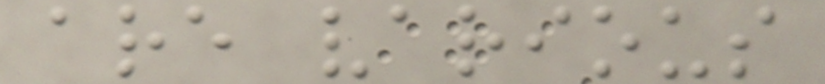are various
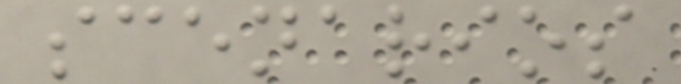scenarios
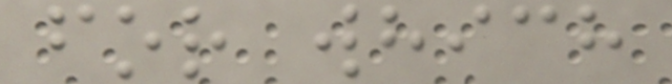for which
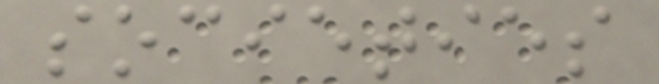societies
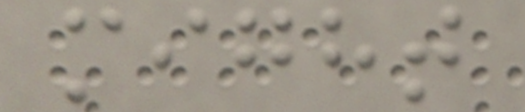might
